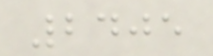2405
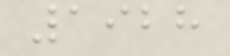1928
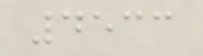4533
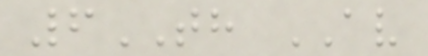6TH AV
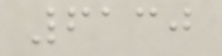6130
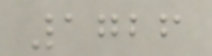1726
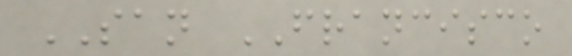SAN FRANCISCO
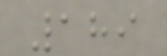189
